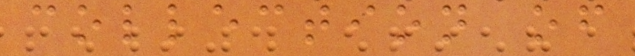collection of
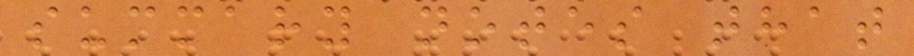summary notes that
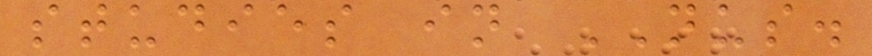studies in NUS.
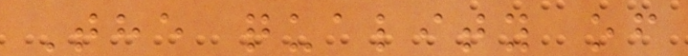The quality of
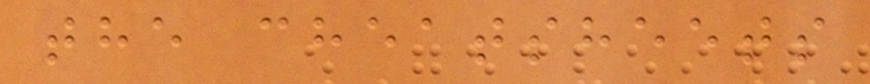the cheatsheets
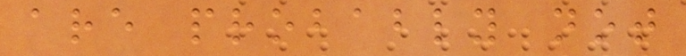are probably not
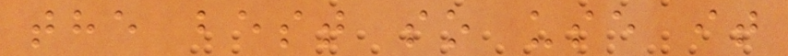the best so use it
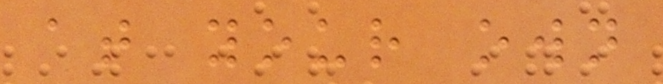at your own
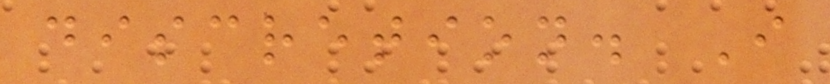discretion. I
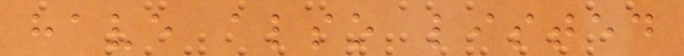have also listed
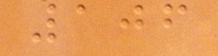106
